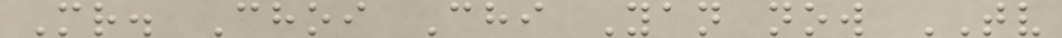Mr. Choi Chi Yan now TV
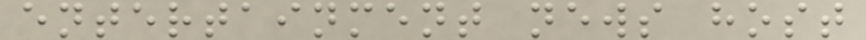entertainment news host
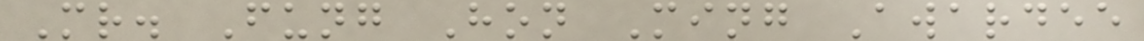Mr. Fung Hon Ming Awardee
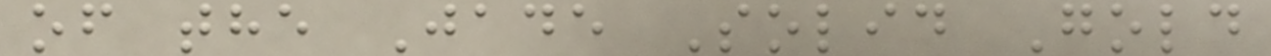of the Jade Solid Gold
